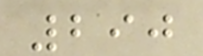290
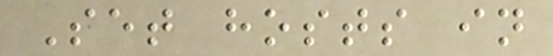Set hosts in
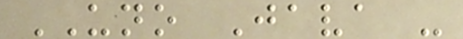UNO Java -
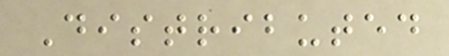Distributed
